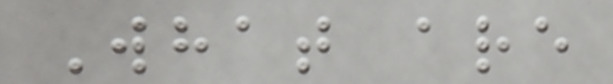What are
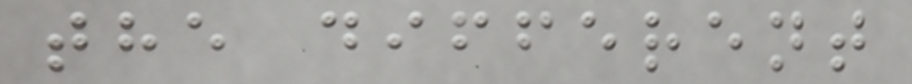the different
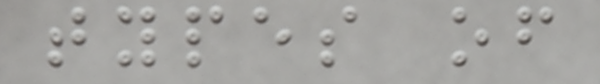types of
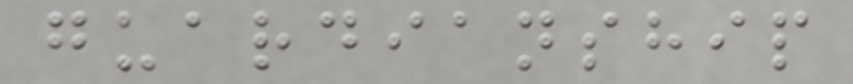guardianship
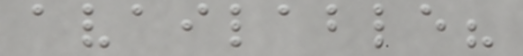available?
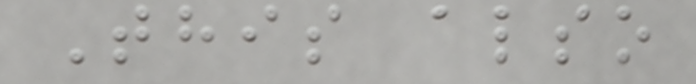This also
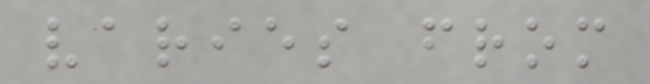varies from
